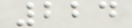224
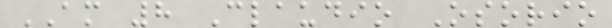AM 8 Claudio Osorio
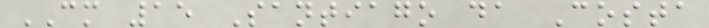CM 15 Santiago da Costa
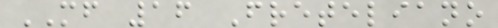MF 16 Freteliano
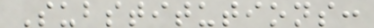Substitutions:
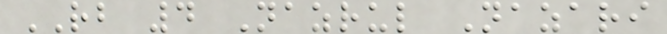RB 4 Nazrul Nazari
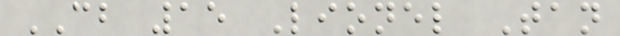CB 15 Lionel Tan
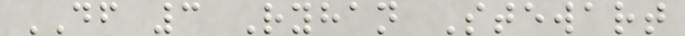DF 3 Ryhan Stewart
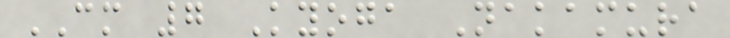CM 7 Kyoga Nakamura
